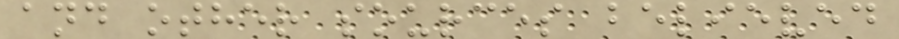and other sources believed
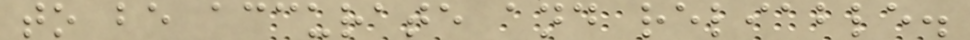to be accurate and reliable.
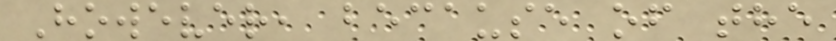However, because of the
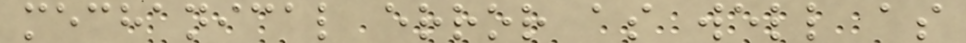mechanical error as well as
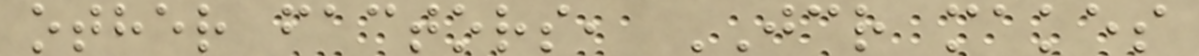other factors, JCR makes
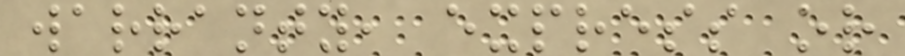warranty, express or
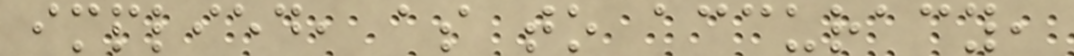implied, as to accuracy,
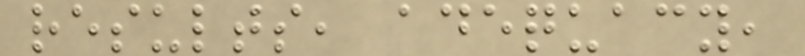results, adequacy,
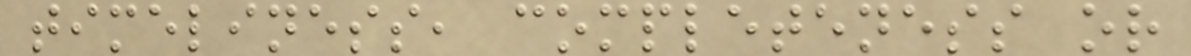timeliness, completeness or
